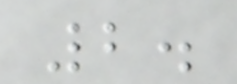2.
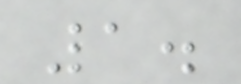1.
